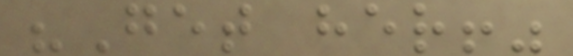"Get her!"
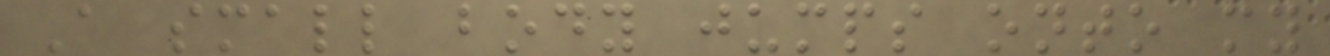A small body jumps onto my
